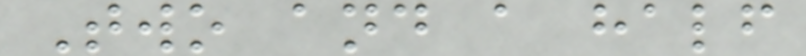Two and a half
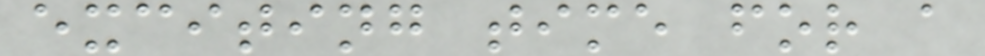exciting time for a
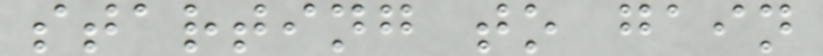starting to gain
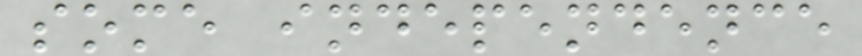some independence
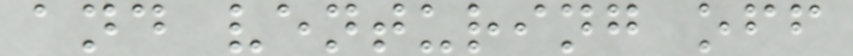and venturing off
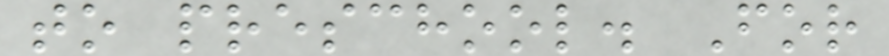to preschool. For
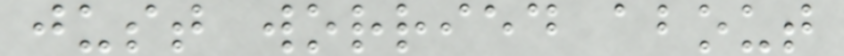just worried about
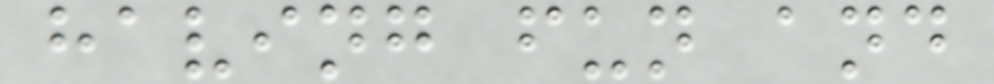having fun and
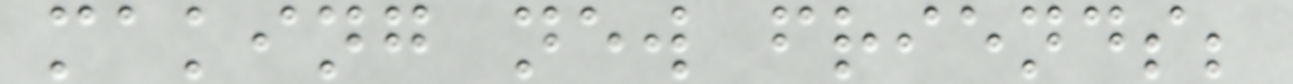making new friends;
